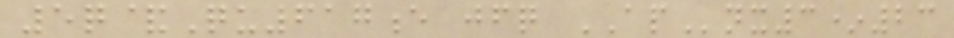5q&Qu617e jfq APnx3*23
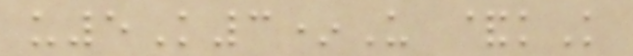u5K3*U &kK
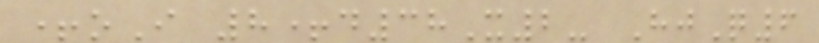+oI 8+d38X2- HjQ6
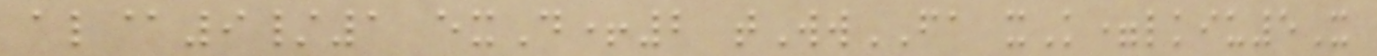al@9/1 exD+2 tWwFA xK=lkiu5X
